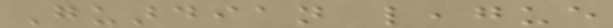Guardian league
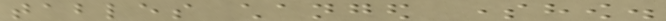tables changed somehow.
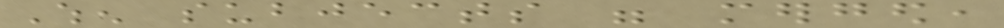When subjects were merged,
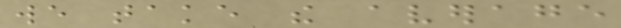we take the average
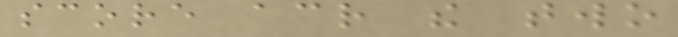score across the two
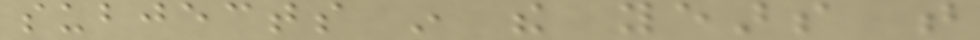subjects in the years that
